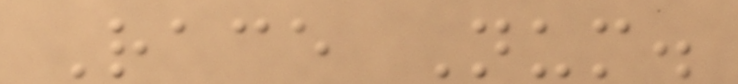Race Num.
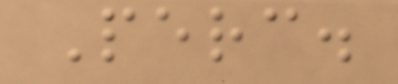Perc.
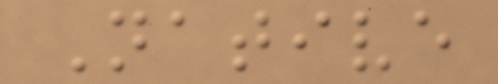Native
